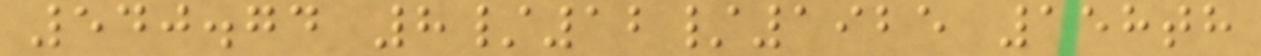540.74 8/12/1925 158th
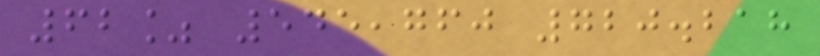62% 545,760 720.218
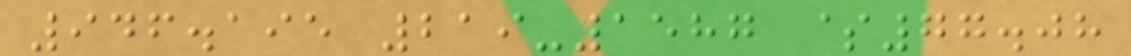946.195 219-1587 $77.08
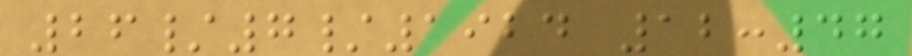26/7/1924 12:47
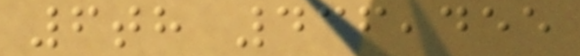6th 436,455
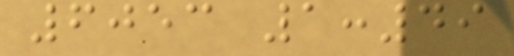6053 1:49
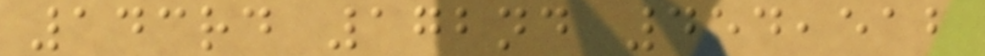143rd 172nd 454,512
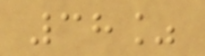38%
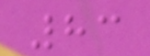83
